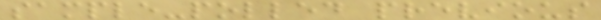sample-polled previous
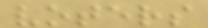voters
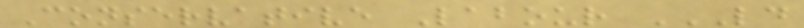Conservative Labour LD
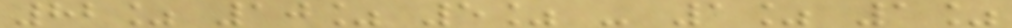82% 10% 5% - 1% 1%
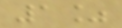1%
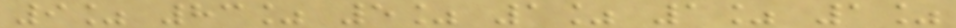9% 83% 5% 1% 1% 1%
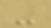-
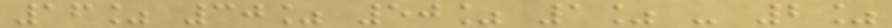16% 30% 50% 1% - 2%
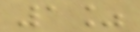1%
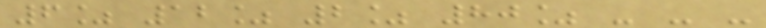6% 12% 2% 80% - - -
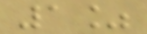1%
